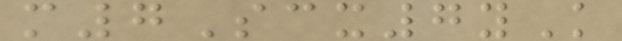m7Scx7yK
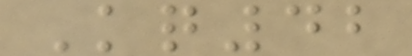Kq42
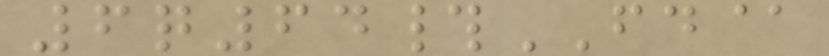6q64#FD@
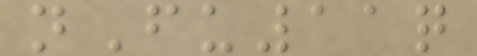nFu11q
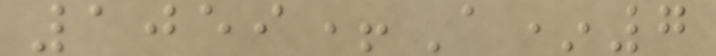1059+A*7
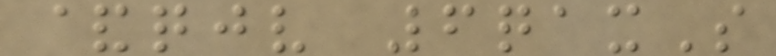&qjv 6qaxS
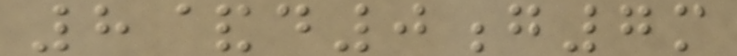8&d0g7m
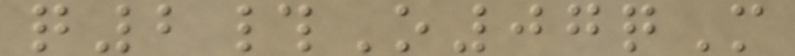q2#O07qM
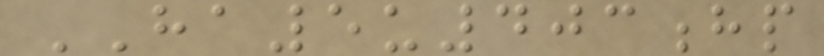HA5u403hp
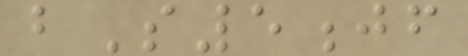bS5jf
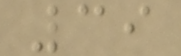39
